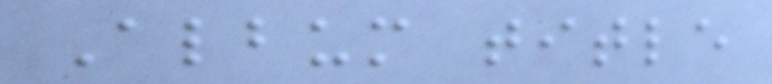Album title
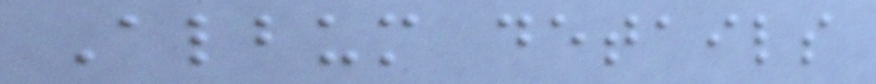Album details
